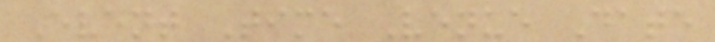Event Time Venue Date
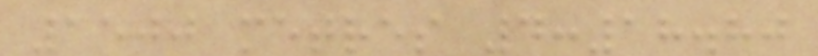1500 metres 4:18.80
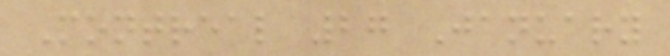Montreal 27 January
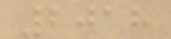2018
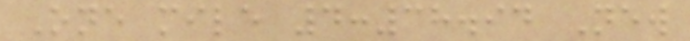One mile 4:38.94 New
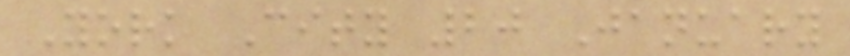York City 20 January
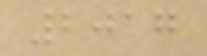2017
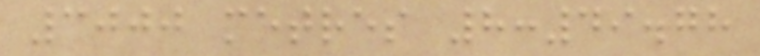3000 metres 8:49.78
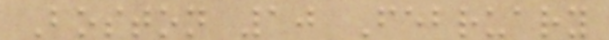Boston 10 February
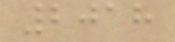2018
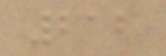212
